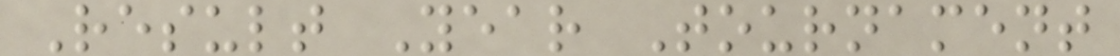Result Year Tournament
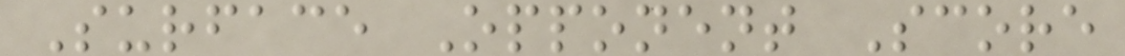Surface Opponent Score
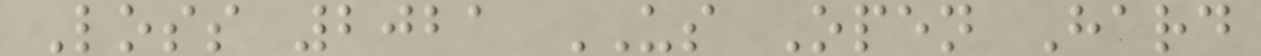Loss 2021 US Open Hard
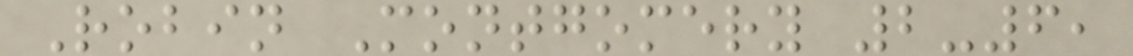Robin Montgomery 2-6,
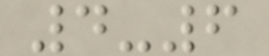4-6
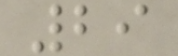29
